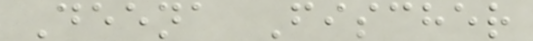Deena Fischer
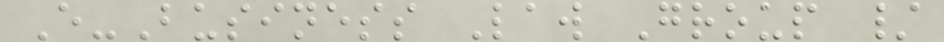E-Business Law Group /
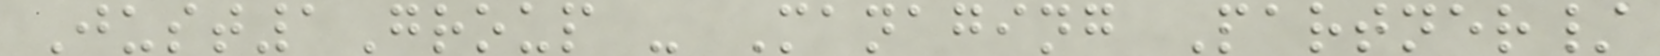Just1Group - Managing Partner/
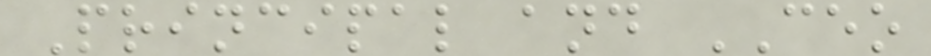Principal and CEO
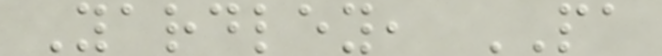Yardley, PA
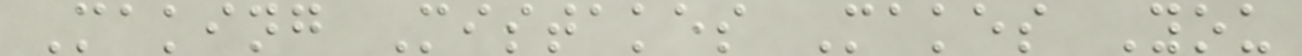Making Mistakes Makes You
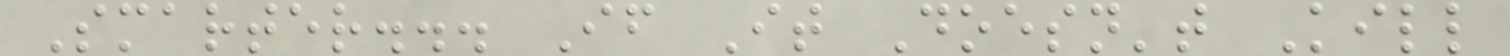Smarter... If It Doesn't Kill
